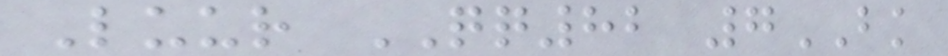Luur QQ82 7BK
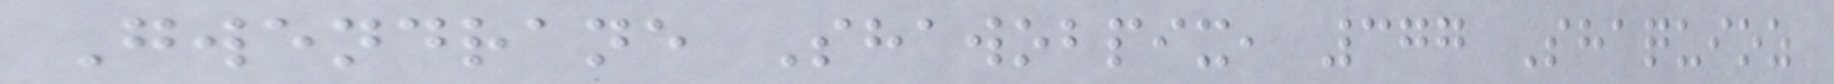Gwendrane Shawobpix, 377 Shaquioz
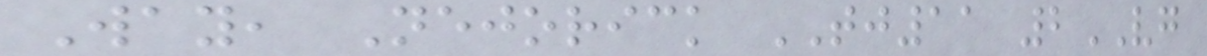Way, Nejorick TJ11 2VG
